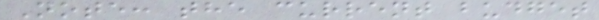Note: the current budget
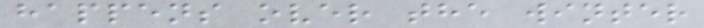happens over the winter
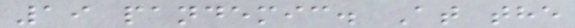19 pandemic. At the
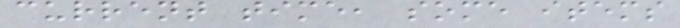current time, some items
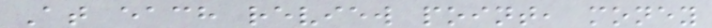At each review point, money
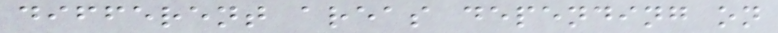different areas depending on
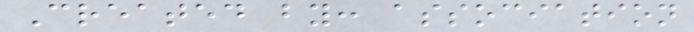Created by: association
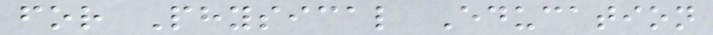for Physical Education
